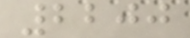2200
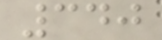340
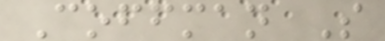Coffman S
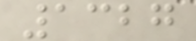1327
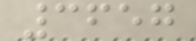3657
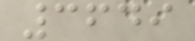3649
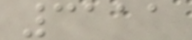3111
